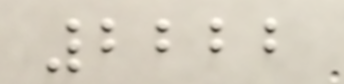2222
